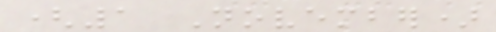(1 November)
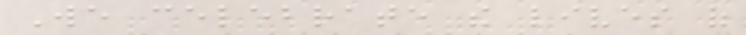We celebrate the lives of
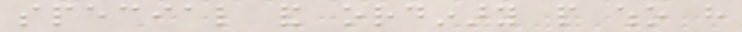special and ordinary people who have
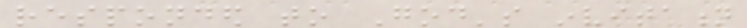responded to God's invitation
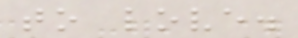to love.
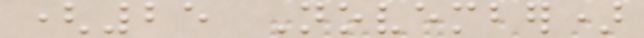(25 November)
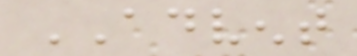ADVENT
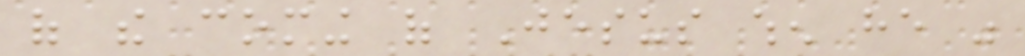of the coming of Jesus when he was
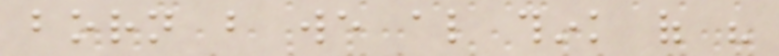born but we also think of his
